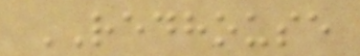REDHOUSE
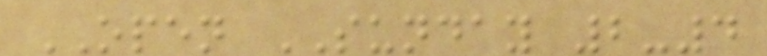OPEN SUNDAY 2-4
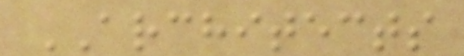ARCHITECTS
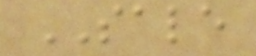SALE
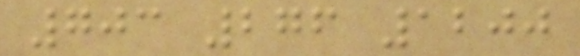703 276 1200
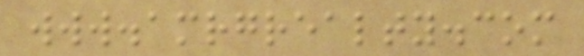www.amrgrealty.com
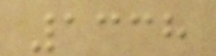1338
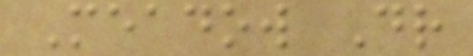Meadow Dr
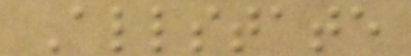Allstate
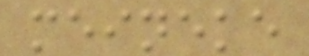meineke
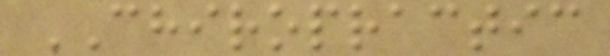CHIROPRACTIC
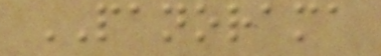PANORAMA
